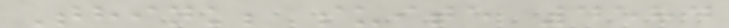Think; suite 4584
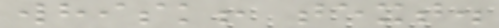whisk! text.
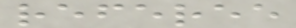referee
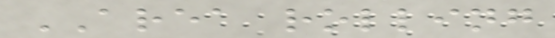AREA rolling
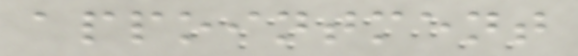appointment
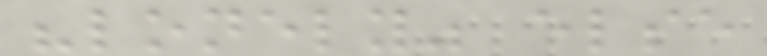"lonely" else
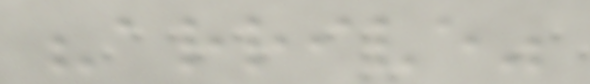"arrive"
